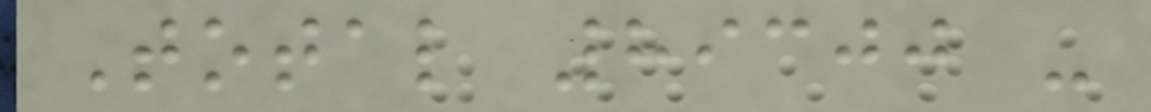Total 89300 -
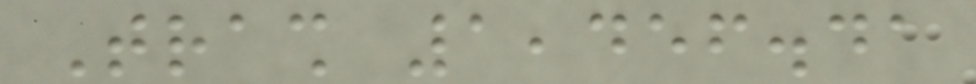Trash 1,456.41
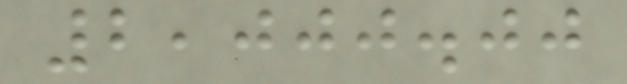2,000.00
